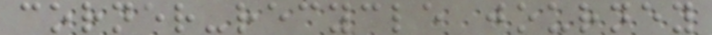corner-recycle journey
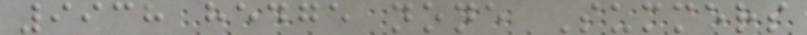9938 hedge none Summers
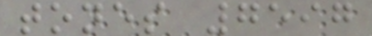tones 7597
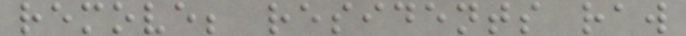remove; residents raw
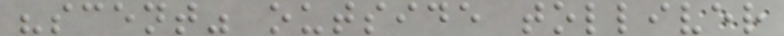"scent" outside tolliver
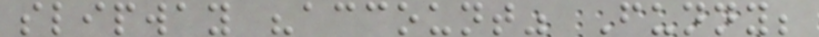slipway "account" Funny;
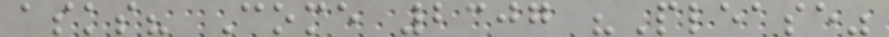asks? Come 2307 "Please"
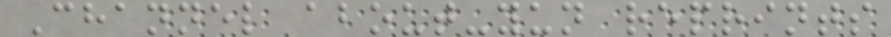Channel about-yun reprints
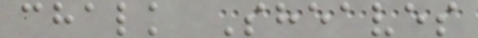chalk Sheaves
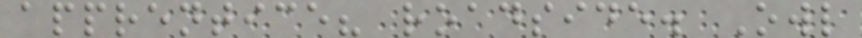apprentice? roadside. Owl
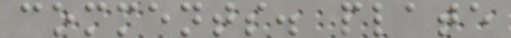comments. plate
